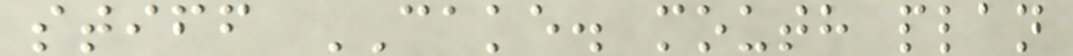stiff CAKE. mouth plan
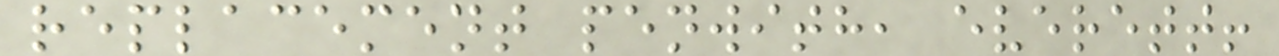replacement penwith, everett!
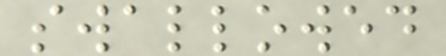swallowed
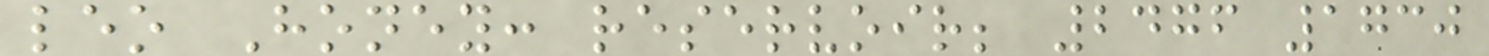leo Honey: reservoir; 2476 1730
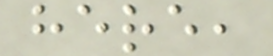here,
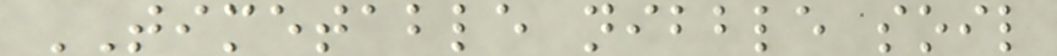TIMETABLE nibble soil
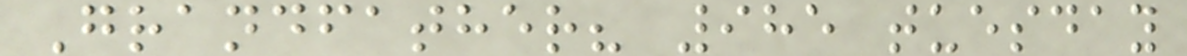Grandfather? 985 tuesday
